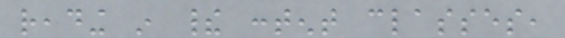reading in their content classes,
